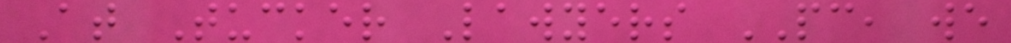At Tucker Lawyers PC, we
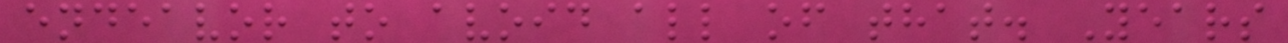endeavor to avoid all of that. Years
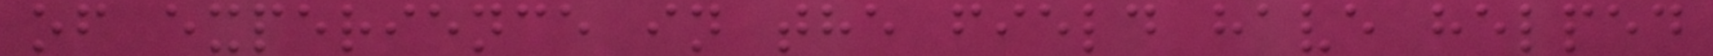of experience in the field have helped
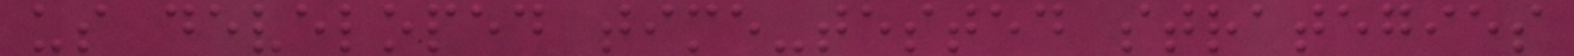us developed time-tested strategies
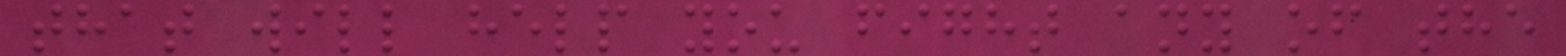that will help you fight any of the
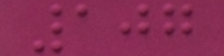107
